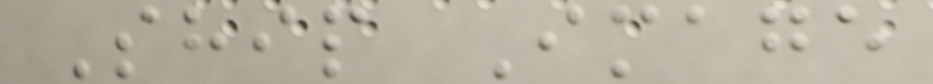Ship Image
